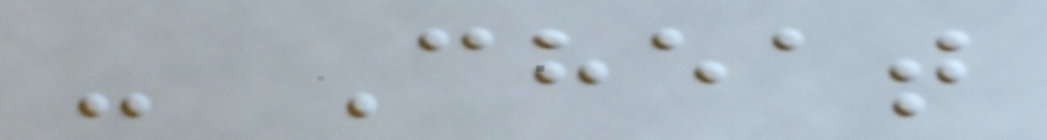- Cheat
